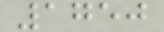1750
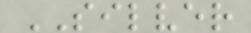SILVER
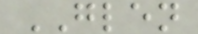GLEN
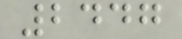2447
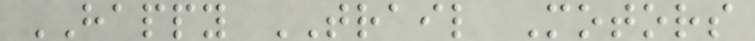HAPPY TRAIL Motors
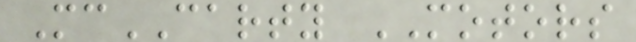McCARTY MOTORS
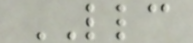LLC
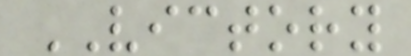VICTORY
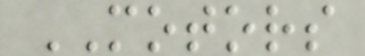MOTORS
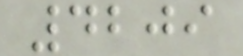4209
